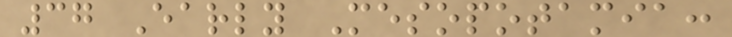37 Early Mesopotamia:
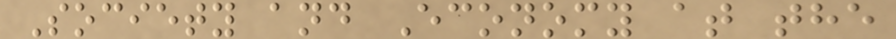Society and Economy at the
